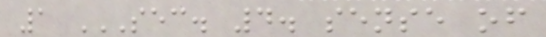1 SEC. 4. SENSE OF
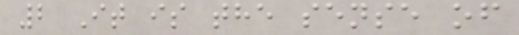2 It is the sense of
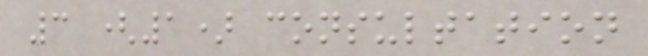3 (1) consultation
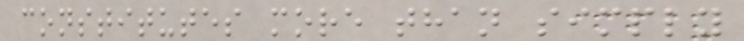constitutes more than simply
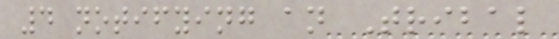4 notifying an Tribal
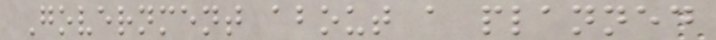Government about a planned
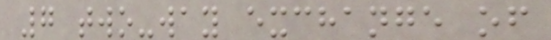7 two-way exchange of
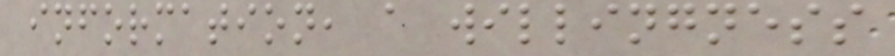information, a willingness
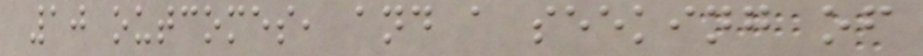10 outcomes, and a seeking of
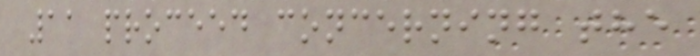11 proceed concerning the
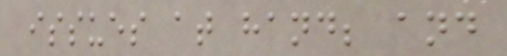issues at hand; and
